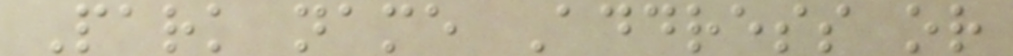Park name Address or
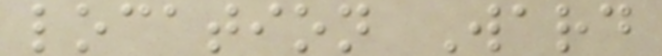location Ward
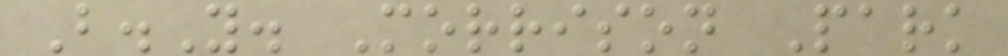B.Y. Morrison Park
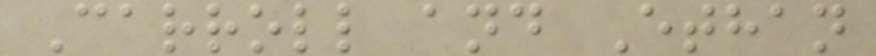Carroll and Ethan
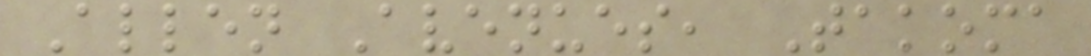Allen Avenues, Takoma
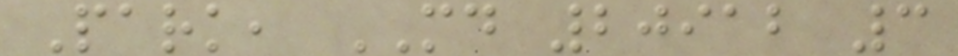Park, MD 20912 3
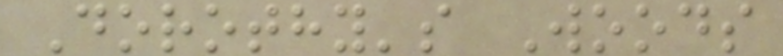Dorothy's Woods
